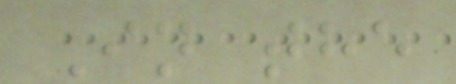In the
